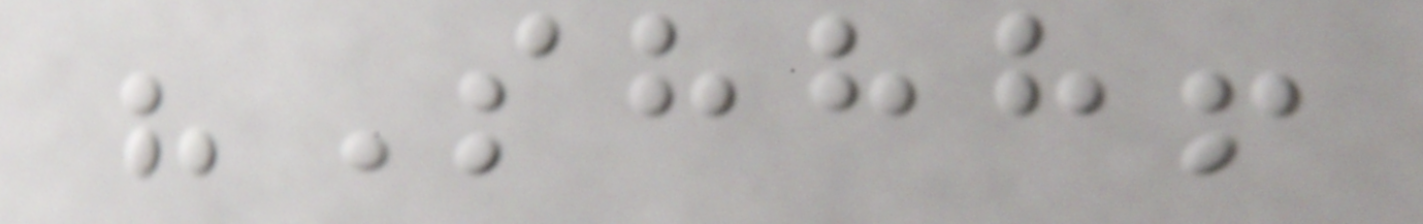"Shhh!
